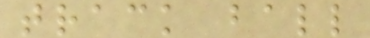track ball
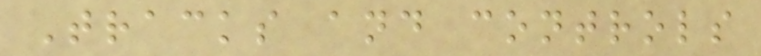Tracks and controls
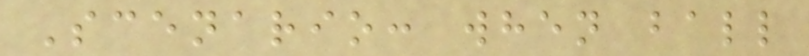Scenario: when ball
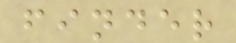finder
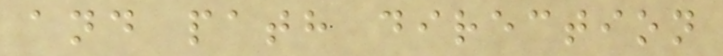and path direction
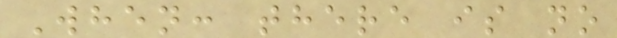When: there is no
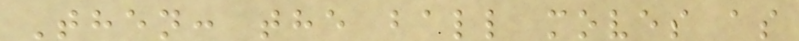Then: the ball moves as
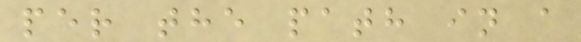per the path in a
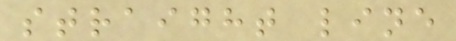straight line
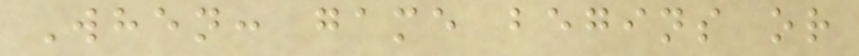When: game begins or
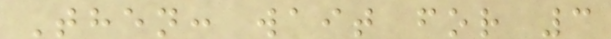Then: wait for 3
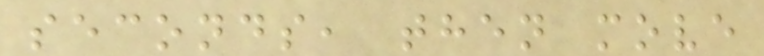seconds, then move
